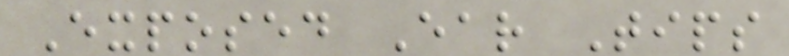Exposed Ear Tips
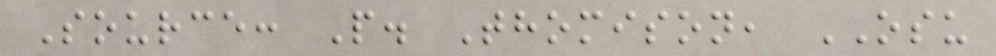Source: P. Thomison, OSU
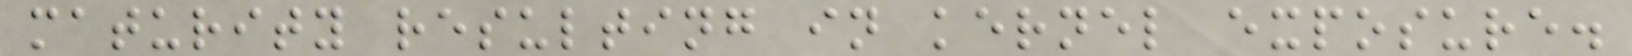maturity resulting in kernel exposure.
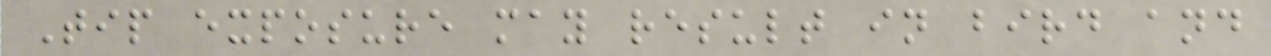Tip exposure may result in bird and
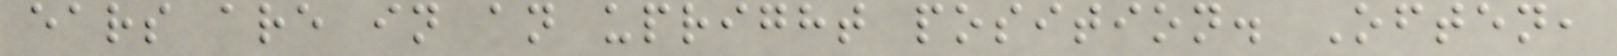ears are in an upright position. Often,
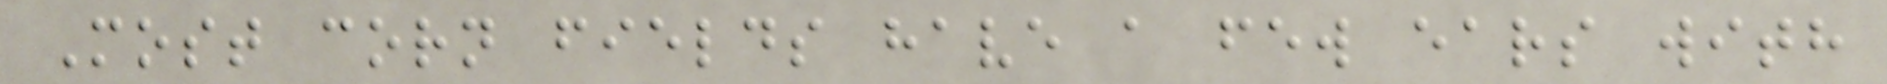Most corn fields have a few ears with
